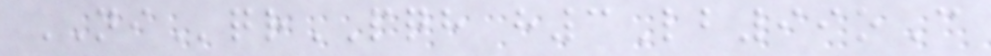NIqrPQH h3Lb99oC
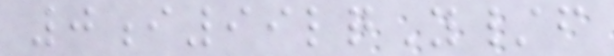0i99lqY/f
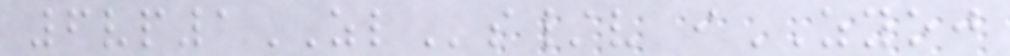6vp1ZLs/v iZYOJ
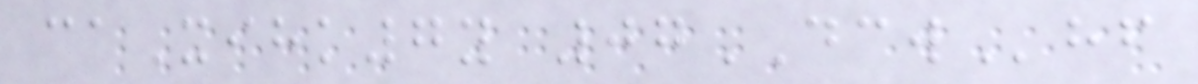caXihk7y 07DCWhf
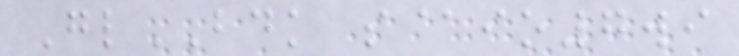GlBDK s@io7wi
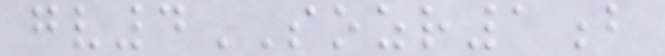gv4SOZR1b
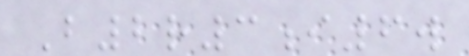B2r3i6w
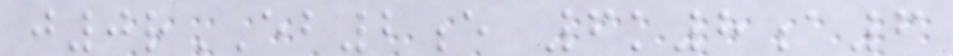j0rEB2e 6k8a6
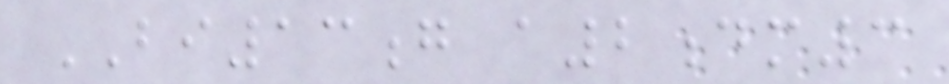BI13g a2dm3
